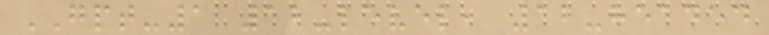GPT-1 12-level, 12-headed
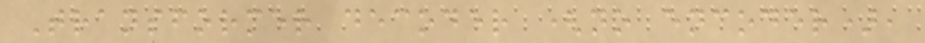Transformer decoder (no encoder),
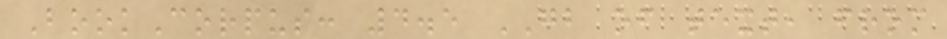BookCorpus: 4.5 GB of text, from
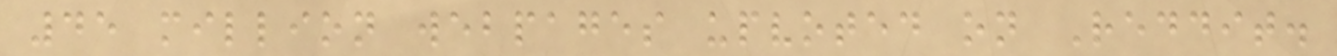45 million webpages upvoted on Reddit.
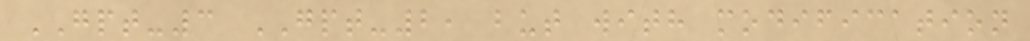GPT-3 GPT-2, but with modification
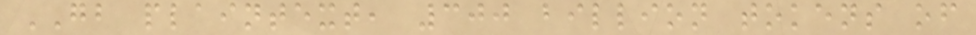GB plaintext, 300 billion tokens of
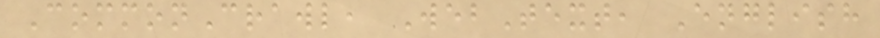CommonCrawl, WebText, English
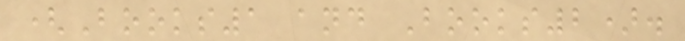(Books1 and Books2).
